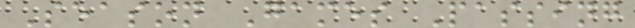Season Games Passing
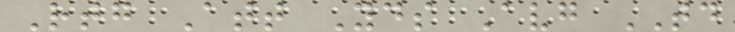Rtg Att Yds Avg TD
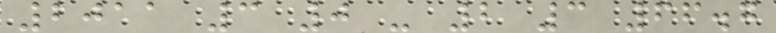2011 3 0 - 2 3 66.7
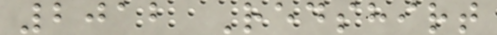2012 Redshirt
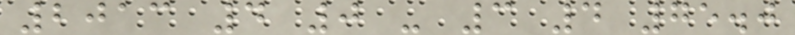2013 4 0 - 3 4 75.0
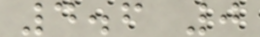4.6 0
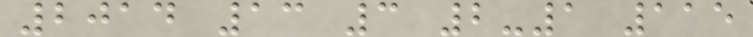2014 13 3 2-1 115
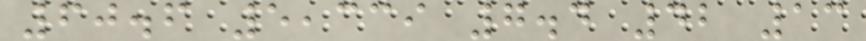60.6 5,339 7.4 42 13
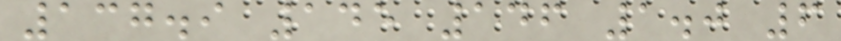137.9 145 146 1.0 6
